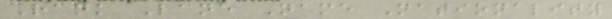Rank Lane Name Nationality
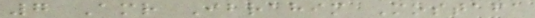7 Amr Ibrahim Mostafa
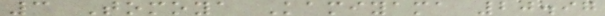3 Tomoya Kamiyama 20.97
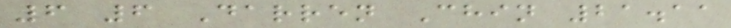6 6 Darren Chin 21.11
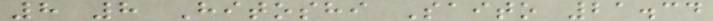8 8 Hitoshi Saito 21.34
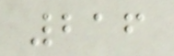216
